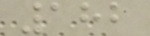182
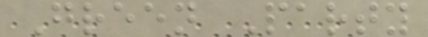Green Party
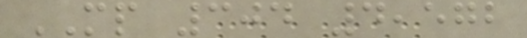MP 304 4,572
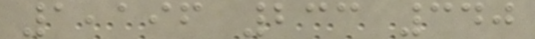1,196 233 340
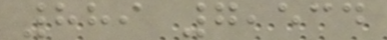889 7,534
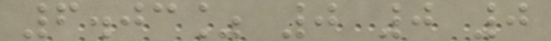6.03% 0 0 0
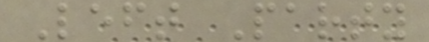Left Party
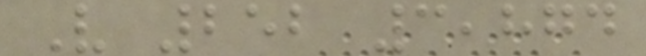V 252 3,874
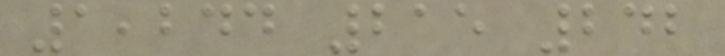1,244 215 242
